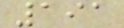191
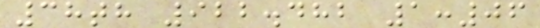38th 922.482 1:06
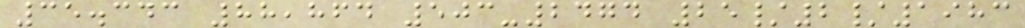35.343 88,864 503-2474 25/2/1983
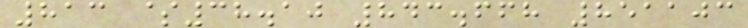813 $38.10 843.668 851103
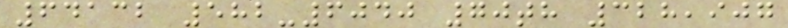64132 582-6040 70th 328,907
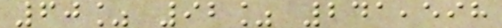60% 92% 241,598
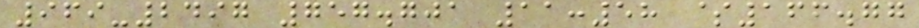969-2497 757.701 11:58 $166.77
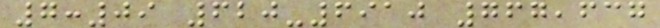7:09 620-6910 767,637
